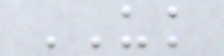UK
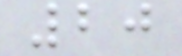20
